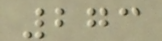273
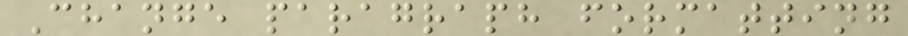Change paragraph formatting
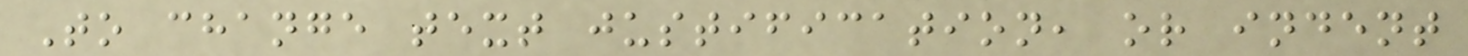To change text justification, or indent
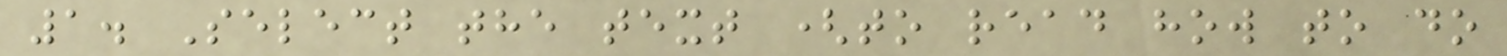1. Select the text (to read how to do
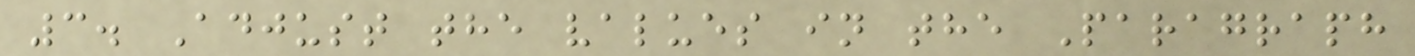3. Adjust the values in the Paragraph
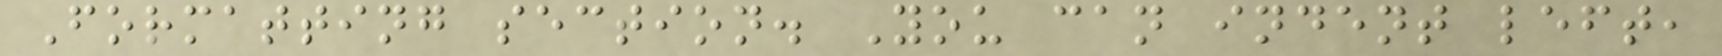Formatting section. You can indent left,
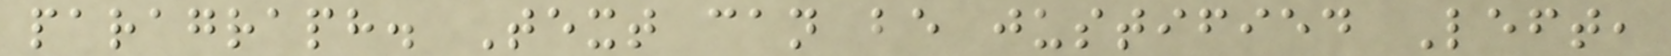paragraph. Text can be justified Left,
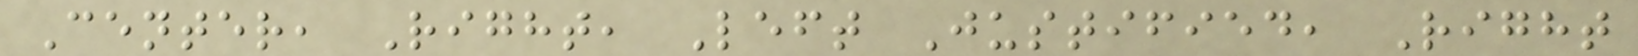Center, Right, Left Justified, Right
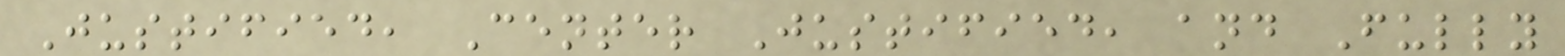Justified, Center Justified, and Fully
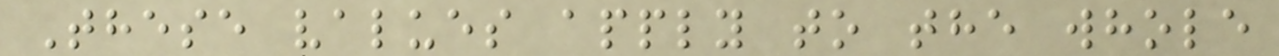These values apply to the whole
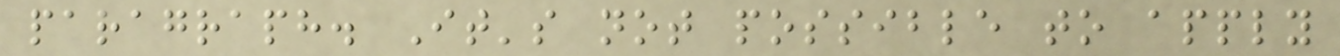paragraph. It's not possible to apply
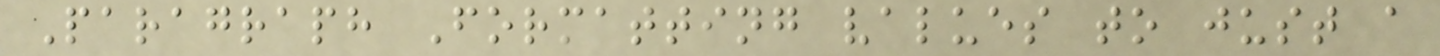Paragraph Formatting values to just a
